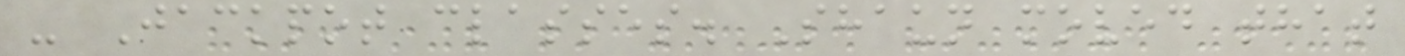- Jackpot classes. Shaun moved that
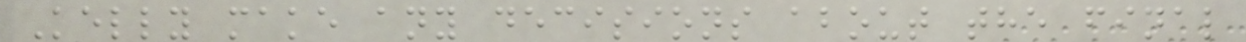Kelly make any decisions about the final
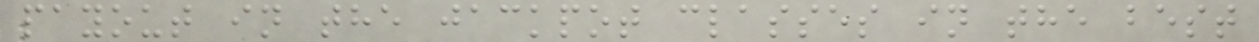payout in the jackpot classes in the best
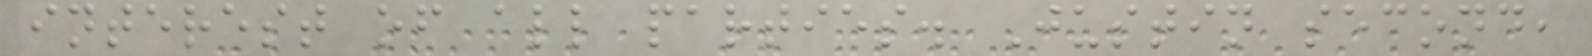interest of all parties. Justin second,
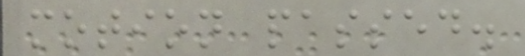motion passed.
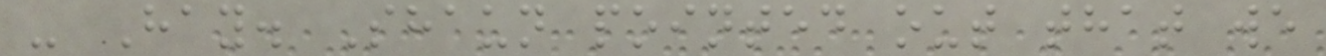- Hay. Shaun pointed out that we
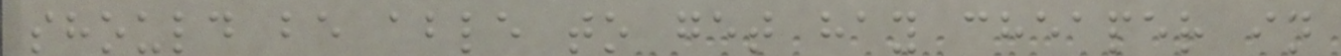should be able to get hay cheaper in
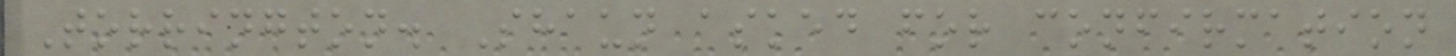Torrington. Shaun asked for confirmation
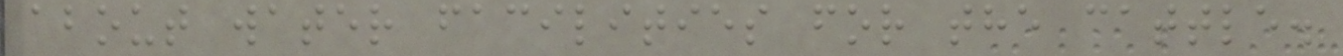about water facilities for the cattle.
